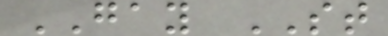GAY ST
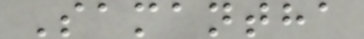Samantha
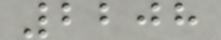2208
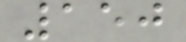150
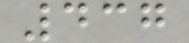437
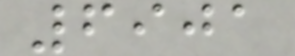6901
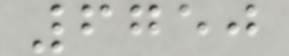6750
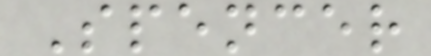Spencer
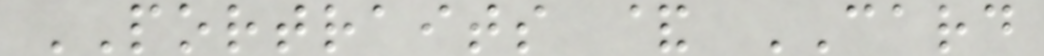PORTRAITS & CARD
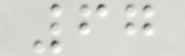67
